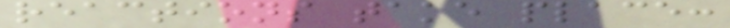reactions take place:
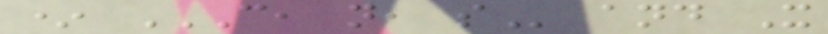* C, N, S and X
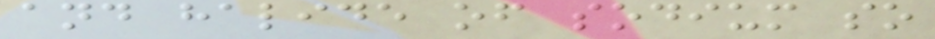and halide of sodium so
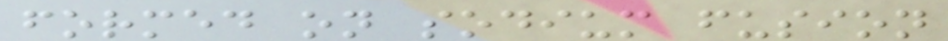formed on sodium fusion
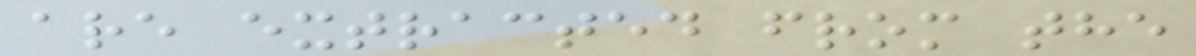are extracted from the
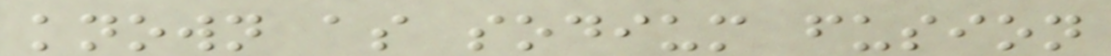known as sodium fusion
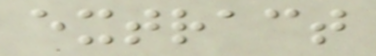extract
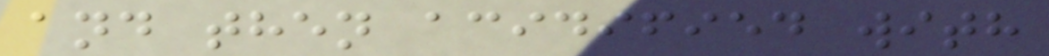and then acidified with
